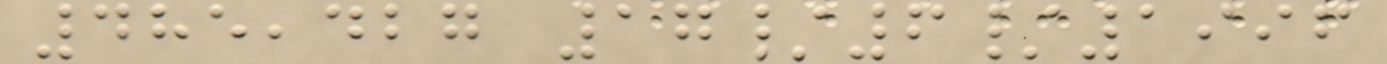485,427 17/6/1996
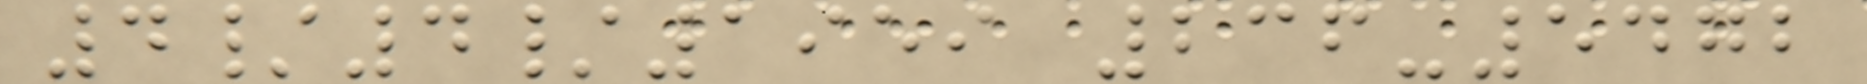4/4/1959 236-5472
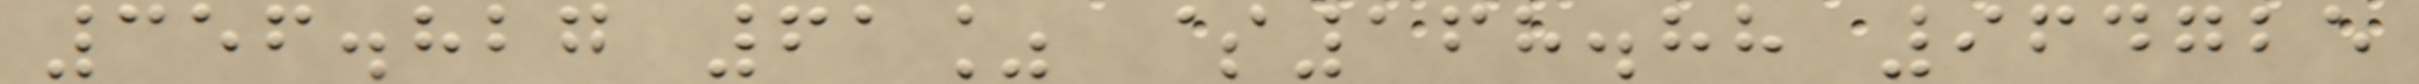356.827 61% $168.88 964725
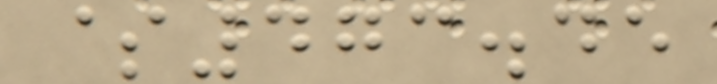$473.45
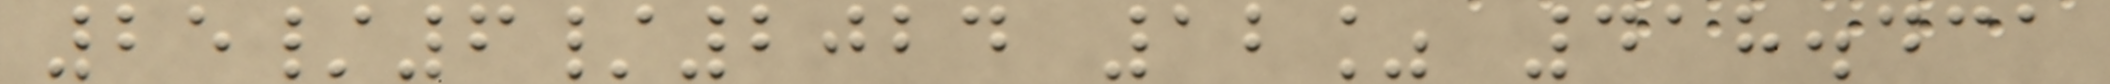25/6/2024 12% 418.431
